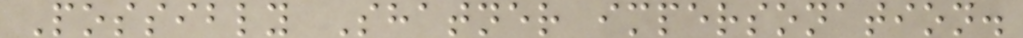Possibly Shatner impersonation.
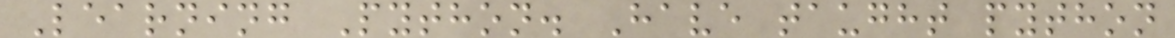Learning Python. Have taught python
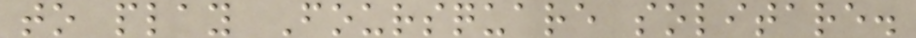to play Foursquare solitare.
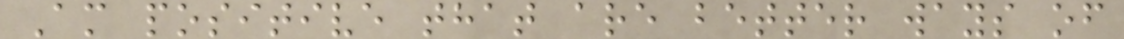Am positive that are better ways of
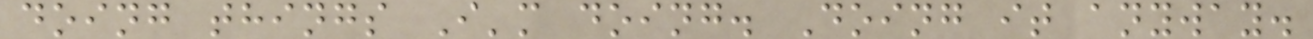doing things I'm doing. Doing it anyway.
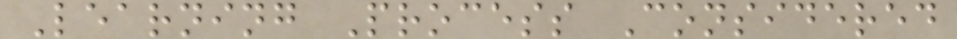Learning Process Considered
